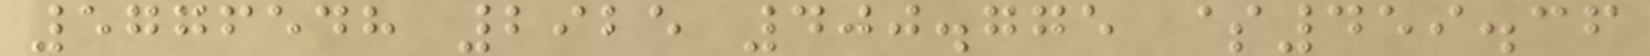5776548 2925 400.775 $459.36
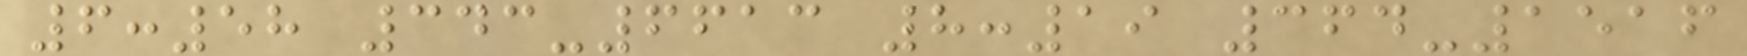6:58 343-6613 8:19 364-1516
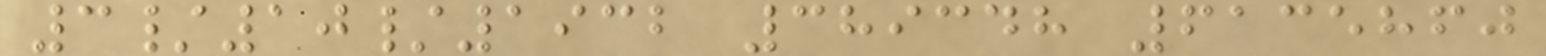3/10/1932 389348 6135860
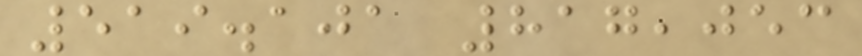519.101 817,053
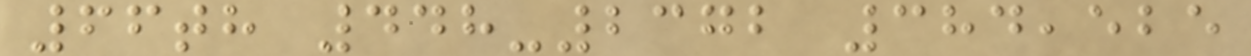66th 448-2372 384,525
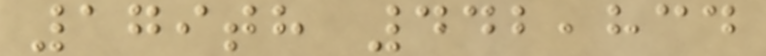179th 442,834
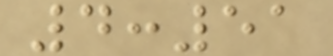4:51
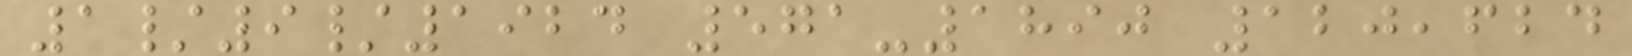1/9/1924 571-1890 120,624
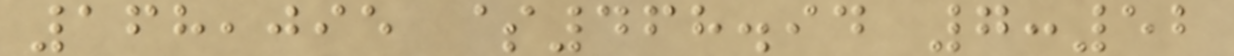168,095 $468.94 7:52
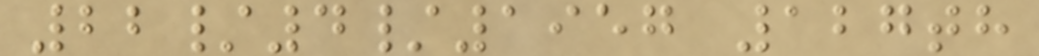22/4/1957 127th
